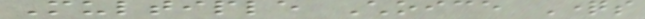Multiple Choice Questions
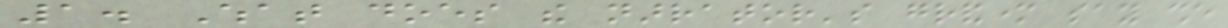1. What does the narrator's grandmother say she
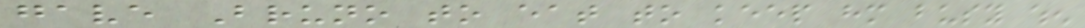gave Bruno to eat to keep him busy when
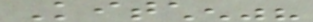Kitchen"?
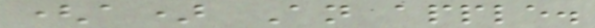(a) An apple.
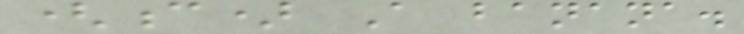(c) A banana.
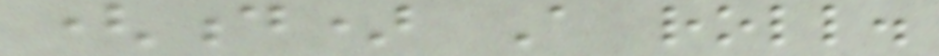(d) A roll.
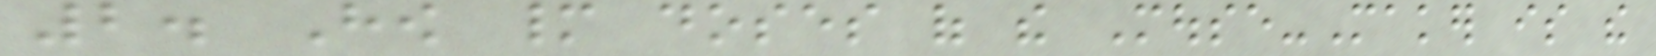2. How many doses of the Mouse-Maker is the
